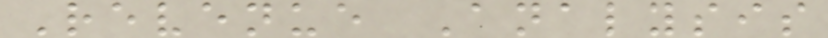Revenue Analysis
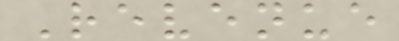Revenue
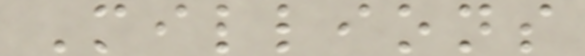Millions
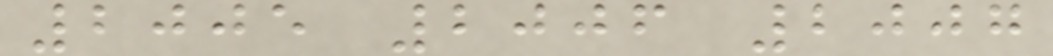2005 2006 2007
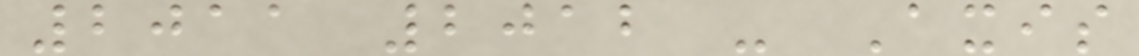2011 2012 - Axis
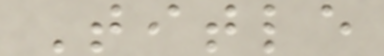Title
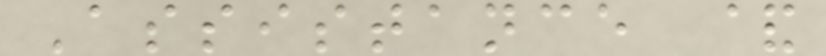Assistance &
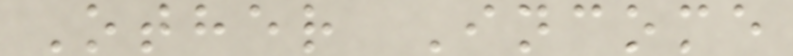Other Income
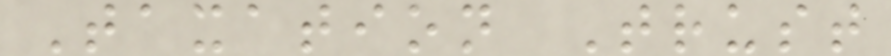Taxation Trust
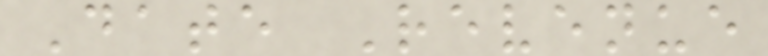Date Revenue
